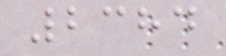2384
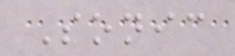Sonic
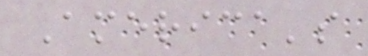America's
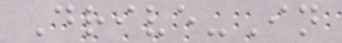Drive-In
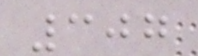307
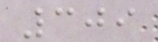309
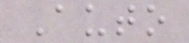Auto
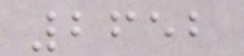2652
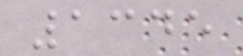1345
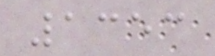1353
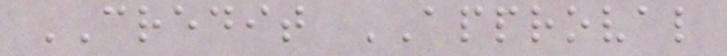CREDIT APPROVAL
